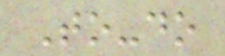To-do
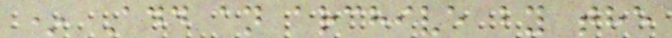* Add an archive by the
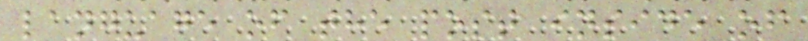language of the post inside of
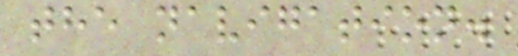the navigation.
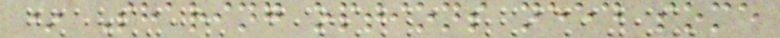* Sharing options need some
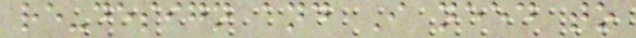re-design and I need to
